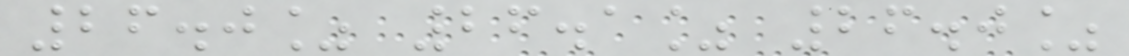26.0% 26.1% 26.0%
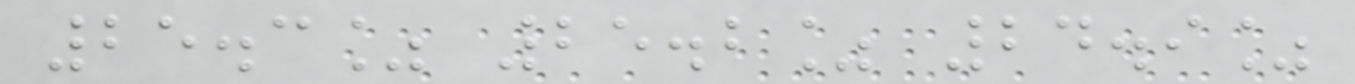25.3% 25.2% 24.9%
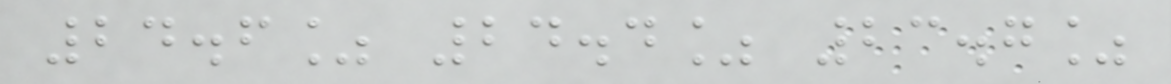24.6% 24.4% 23.7%
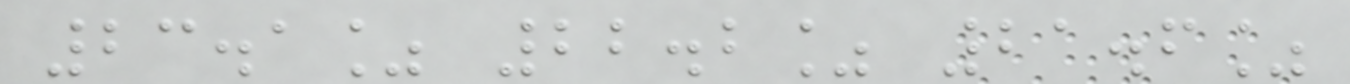23.1% 22.2% 21.6%
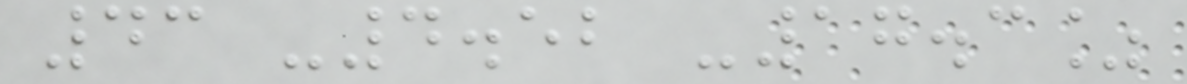43 -4.52 -17.3%
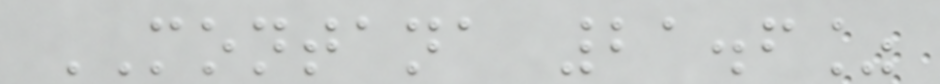MONTANA 21.6%
